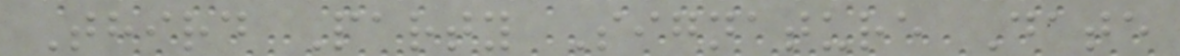Third Party Signature Date
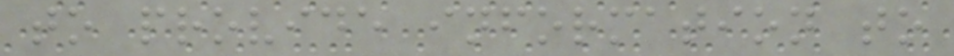to provide information to
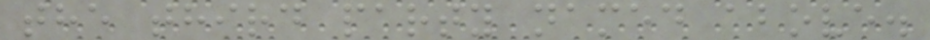the third party named above.
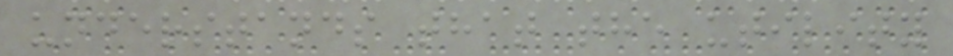understands that the utility
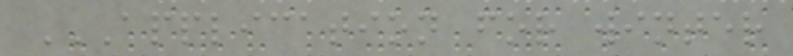APPLICATION FOR WINTER
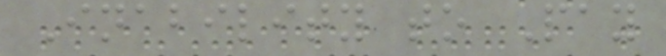Inability to Pay
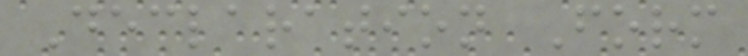Declaration Form
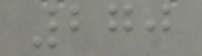270
